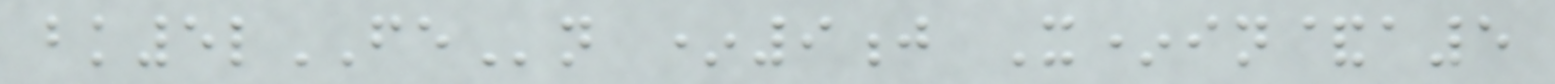bk5lFEn *9j X*in&a5
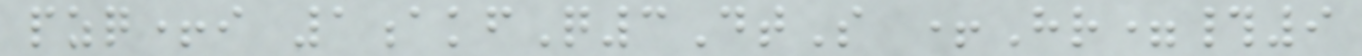pzq+i 1akfQ3DtS +Hr=#9
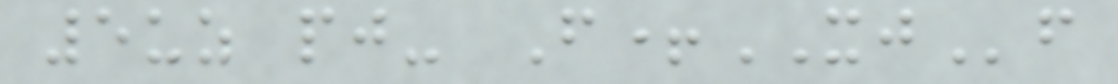5uz pj- F+XJf
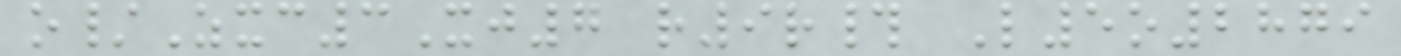o/Zxc3Xj7 r9r# L5o2879
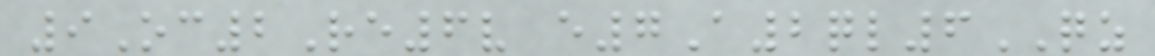9Oc2Re6v e7A2ql6QZ
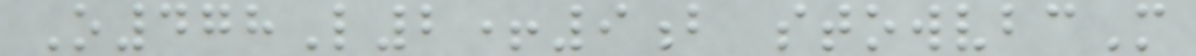O478L2+9b stowvbcM
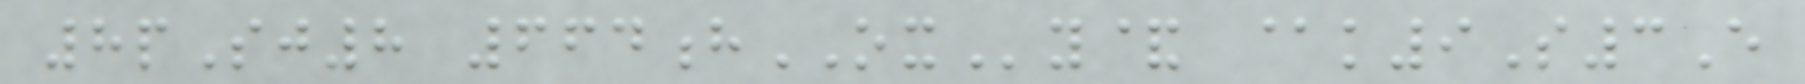8pSj8 664hOXy& @k9S3E
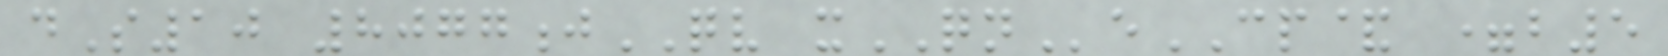dS10 8077jQV xQNeCP& =b5
